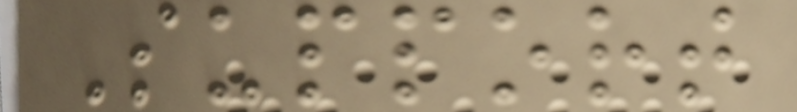Support
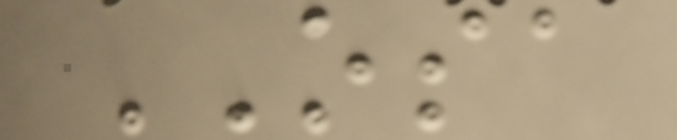OSA
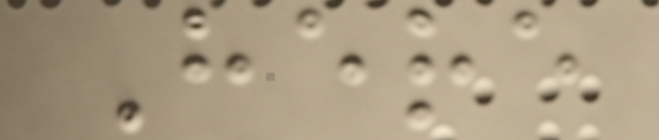Here
